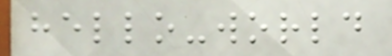hello-world
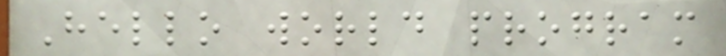Hello world program
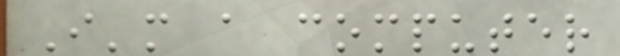I'm a computer
